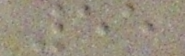55
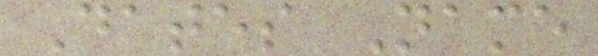Dates Name
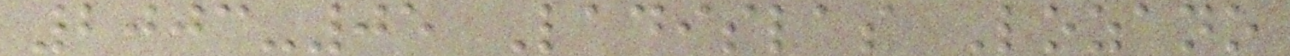2003-05 Ladislas Lozano
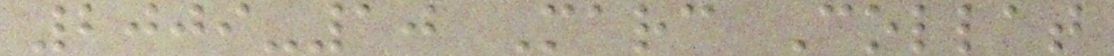2009-10 Marc Collat
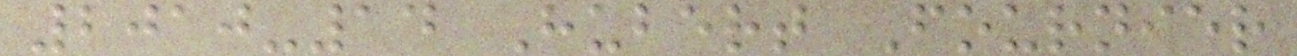2010-14 Hubert Fournier
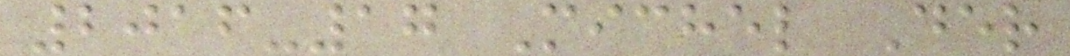2016-17 Michel Der
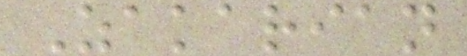Zakarian
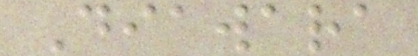Diawara
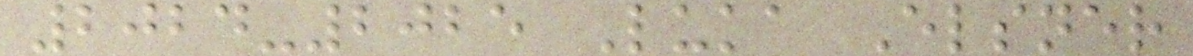2024-2025 Luka Elsner
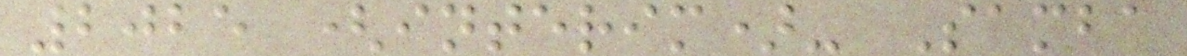2025 (interim)- Samba
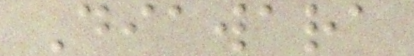Diawara
